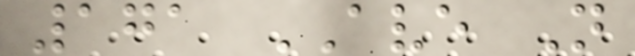171 AVE N
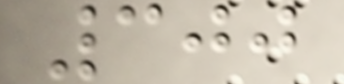300
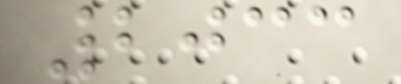2033
